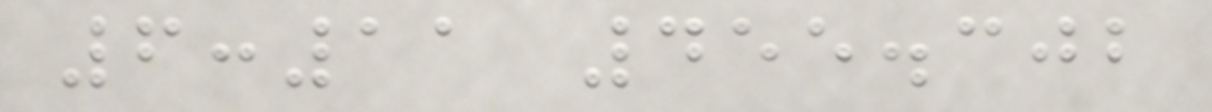6:11 455.302
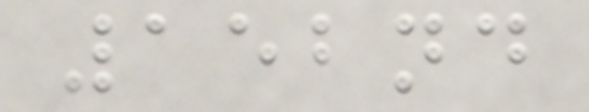152nd
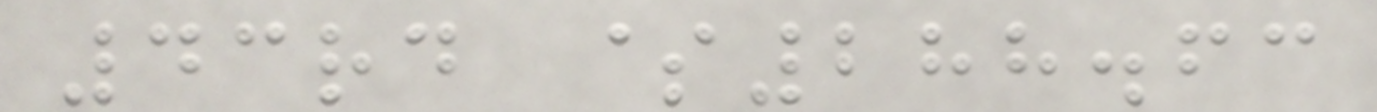43rd $288.63
